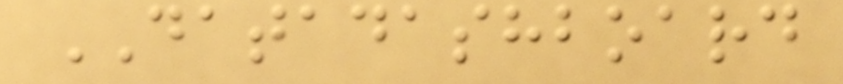DATADASHBOARD
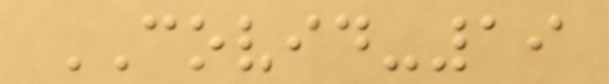COVID-19
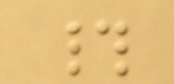#
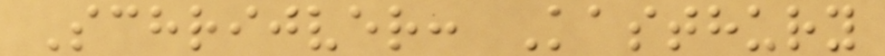Schrijver: Kasthury
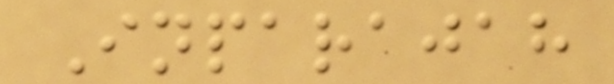Inparajah
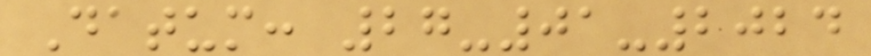Datum: 27-01-2024
